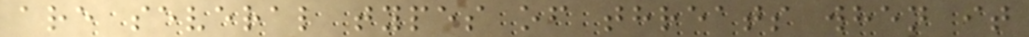are several types of threats when it
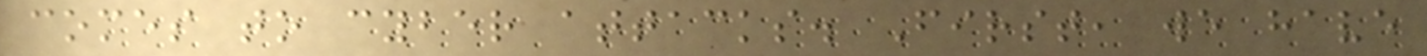comes to cyber attacks. First, we have
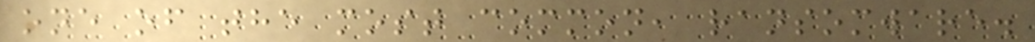one of the most common, ransomware.
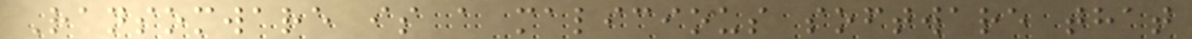Ransomware is a malicious software that
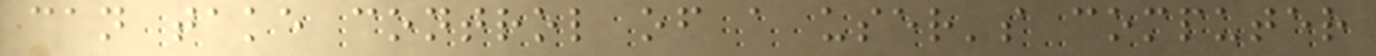can take control of a user's computer
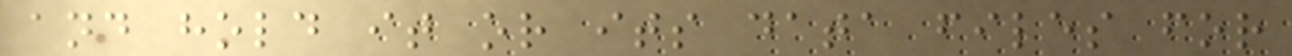and hold it or its data files for
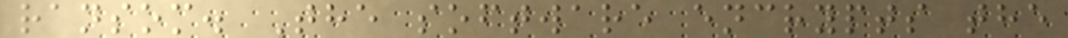ransom. The software encrypts the
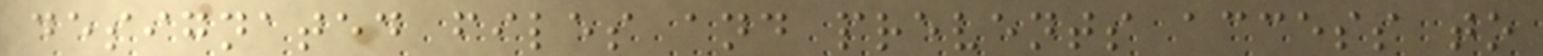designated files and prevents access to
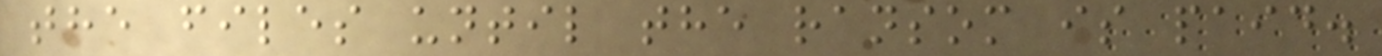the files until the ransom is paid.
